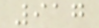917
